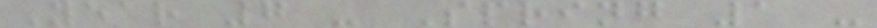Year 7 - Spring 1 -
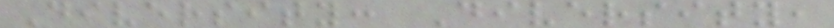Diversity: Diversity,
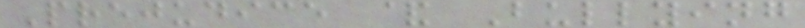Prejudice & Bullying
